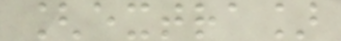[extra]
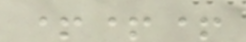+++
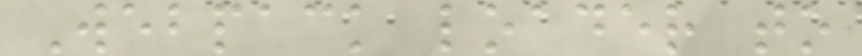Webpack loader to
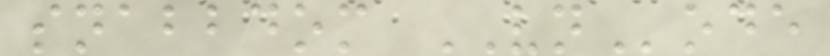snabbdom VNode
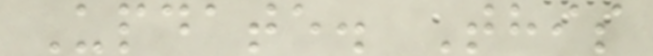Update. This
